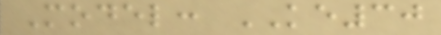Model: KE30
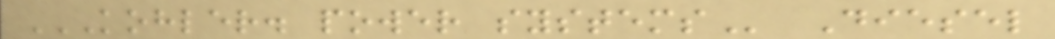KOHLER. POWER SYSTEMS Diesel
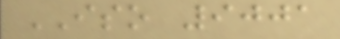ISO 9001
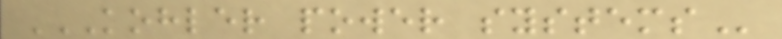KOHLER POWER SYSTEMS
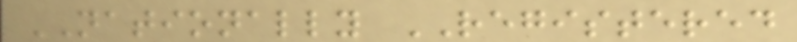NATIONALLY REGISTERED
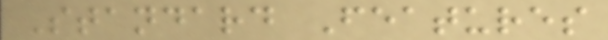Standard Features
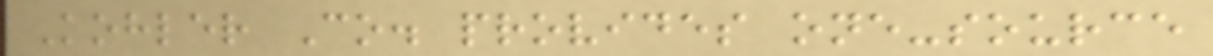Kohler Co. provides one-source
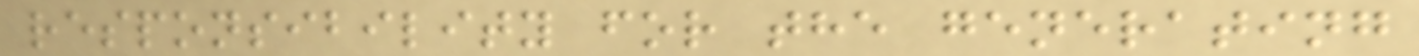responsibility for the generating
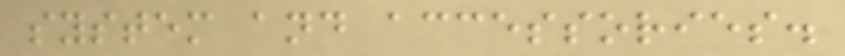system and accessories.
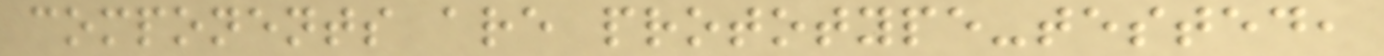components are prototype-tested,
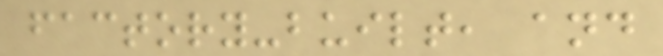factory-built, and
